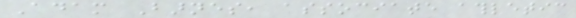Adam Barnes, associate athletic
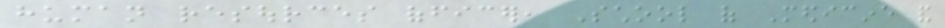human resources officer, School of Medicine and
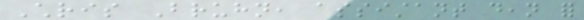Chris Bruhn, assistant dean for
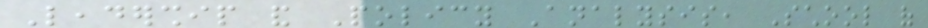Leadership and Policy Analysis, School of
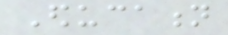Education
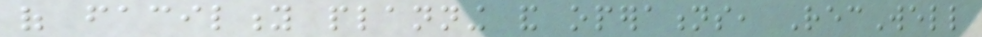of facility planning and operations, RecWell
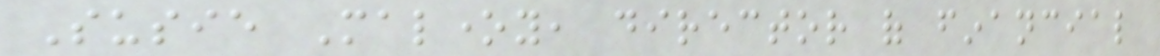Susie Maloney, director of financial
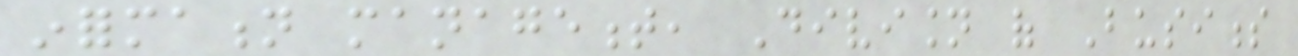information management, Division of Business
